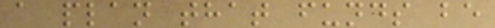a plan that funds be
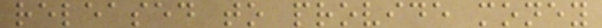released to provide money
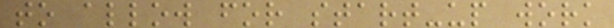to allow for start-up work
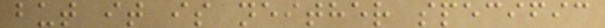but it is neither specific
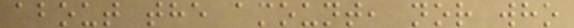about the amount, nor who
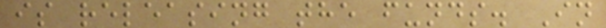is releasing the funds. In
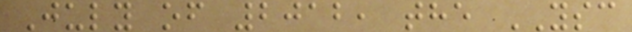July of 2012, the YSC
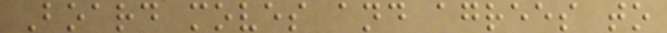Board moves and agrees to
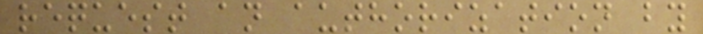request an authorization by
